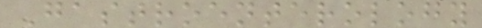Gastroenterology
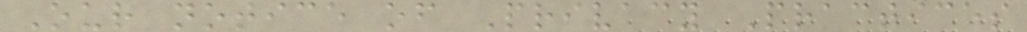Our notice of Privacy Practices
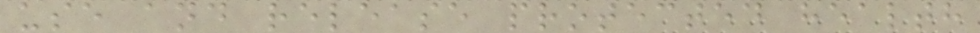use and release protected health
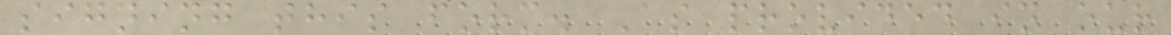signing this form. As provided in our
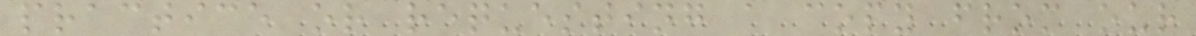practice or requesting a copy from our
